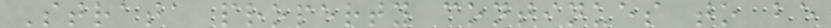Strata property continues to be
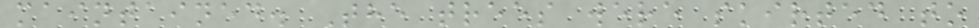maintained. The trees were skirted to
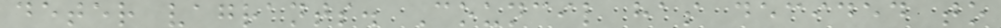deter vagrants. Council has decided to
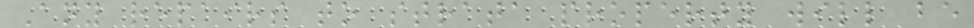Any repairs to strata property will be
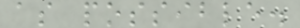as possible.
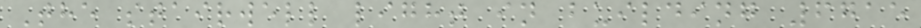The stairwell light in building 6715
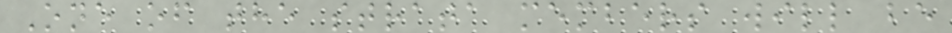One of the strata members will be
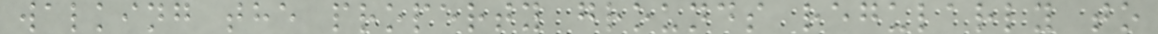walking the property grounds regularly to
